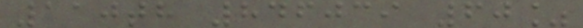110th 846039 60%
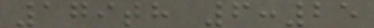179th 6:25
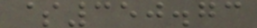$350.73
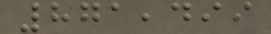871,499
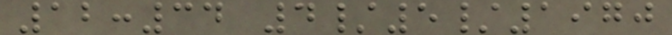12:34 4/5/1970
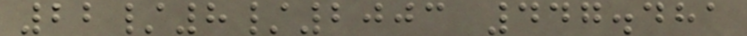22/8/2003 447.481
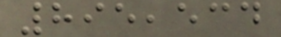895,534
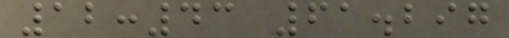12:43 61.297
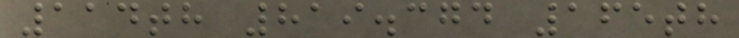114th 819.374 165th
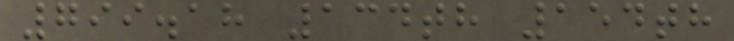799.18 134th 154th
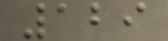129
